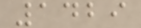1429
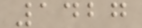1427
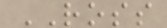ROSS
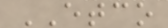ETCO
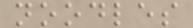noodles
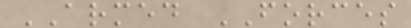ARMED FORCES
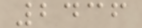2436
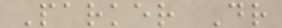Parker Dr
